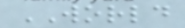WORLD
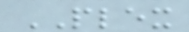PLEX
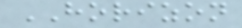HORIZON
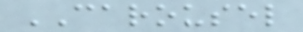CAROUSEL
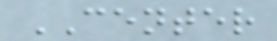CENTER
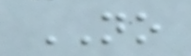NO
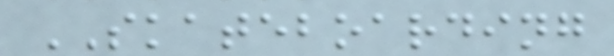SKATEBOARDING
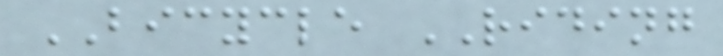BICYCLE RIDING
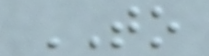TO
